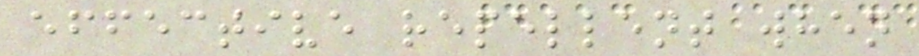effective repellent when
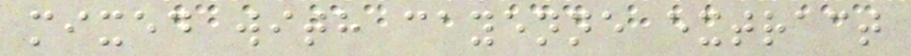mixed with cayenne extract
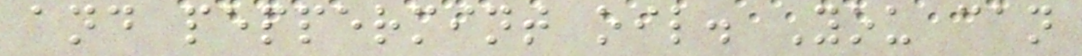and peppermint oil. You can
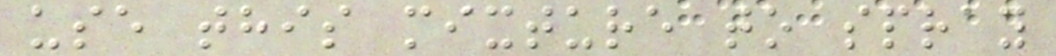use this mixture to spray
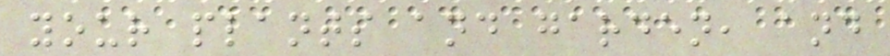your plants and garden, and
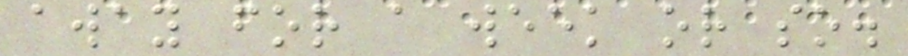away for a week or so.
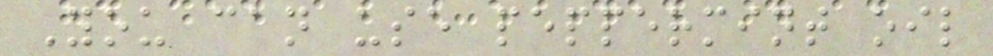You can use peppermint oil
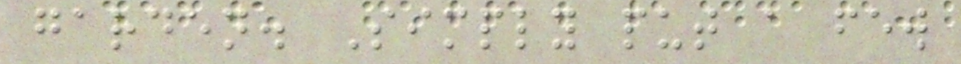garden. Simply put a few
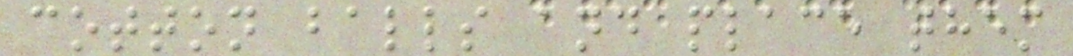cotton balls and place them
